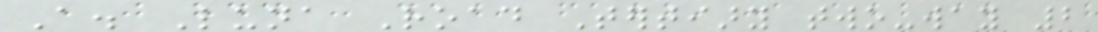A. Luna Road Tertiary two-way 2
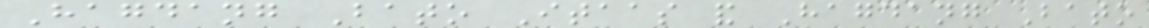Hagdang Bato Itaas and Hagdang Bato
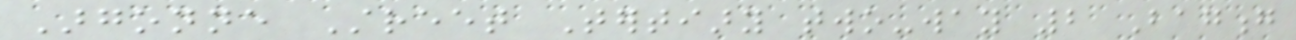Argonne Street Tertiary two-way 2 Bagong
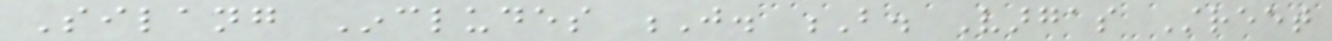Silang Includes J. B. Vargas Street
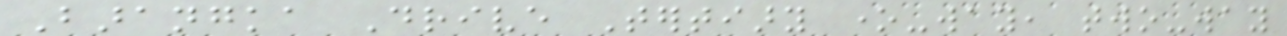Barangka Drive Tertiary one-way, two-way
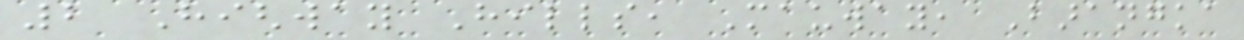2 Highway Hills, Mauway, Barangka
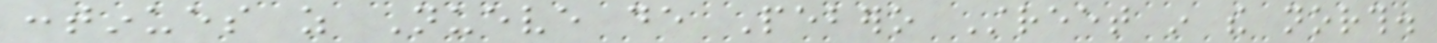continues as Nueve de Pebero Street in the north.
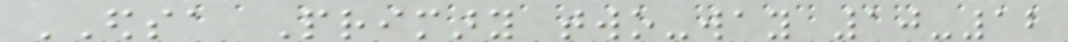EDSA Primary two-way 10-12
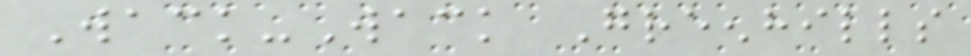Wack-Wack Greenhills
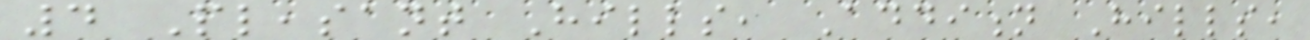4 Pleasant Hills, Addition Hills,
